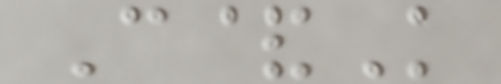C&K
